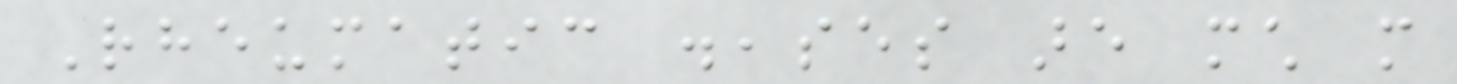Rheumatic diseases are much more
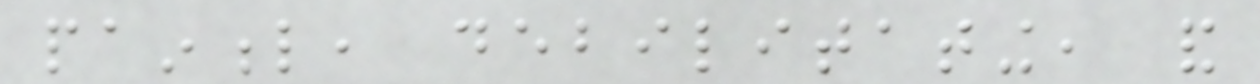painful, debilitating, and
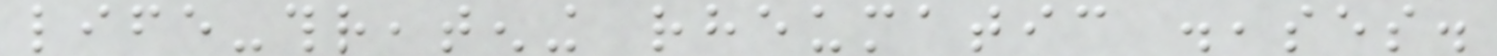life-threatening rheumatic diseases.
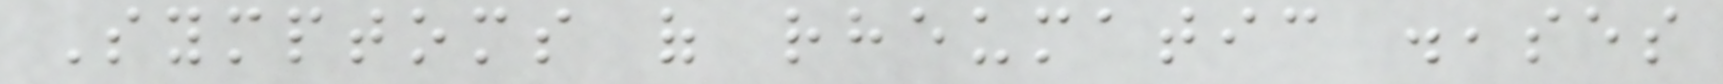Symptoms of rheumatic diseases
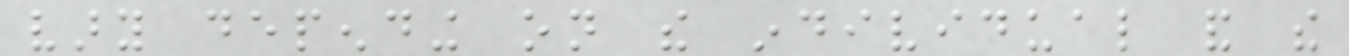vary depending on the individual and the
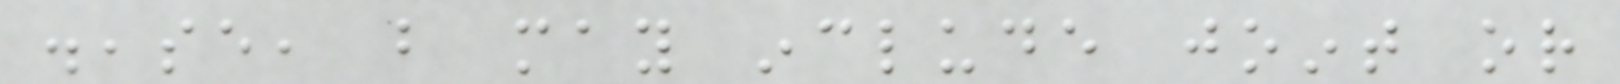disease, but may include joint or
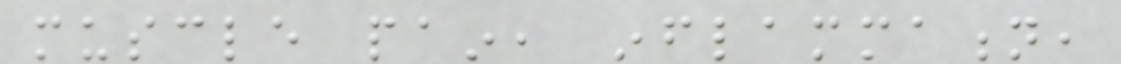muscle pain, inflammation,
